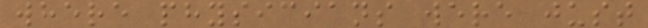where physicians were just
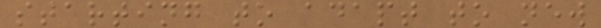starting to adapt to new
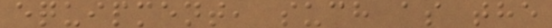equipment, such as the
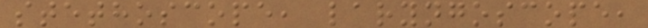stethoscope, laryngoscope,
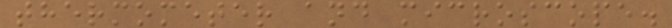thermometer and microscope.
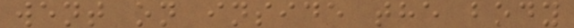went on inside the body
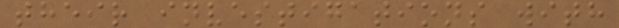their investigations with
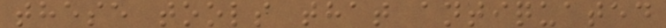these tools that antiquated
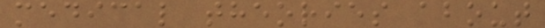medical theories about
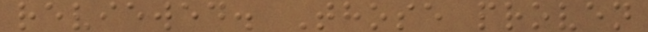reviewed. Those proven
